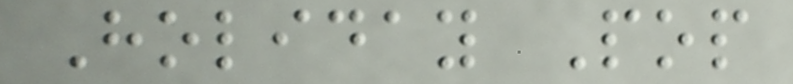Holiday Pop
